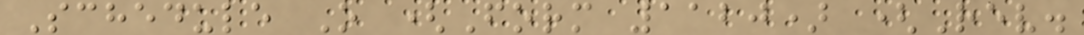Schedule O (Form 1120) (Rev.
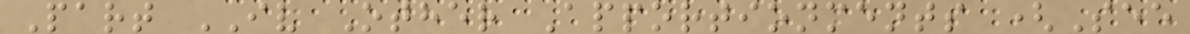Part IV Other Apportionments (See
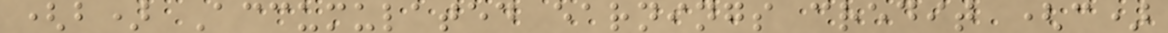(b) Accumulated earnings credit (c)
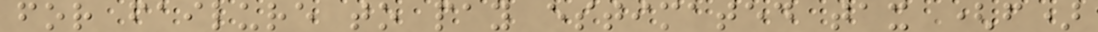for failure to pay estimated tax (f)
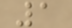1
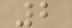2
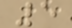5
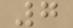7
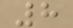8
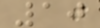10
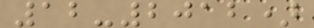12-2012)
